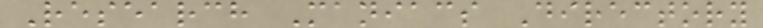Research Maniacs Directory
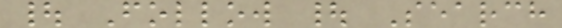| Follow | Search
